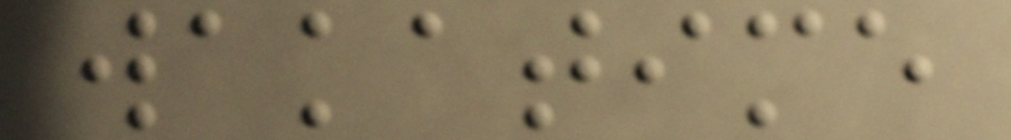wakatime
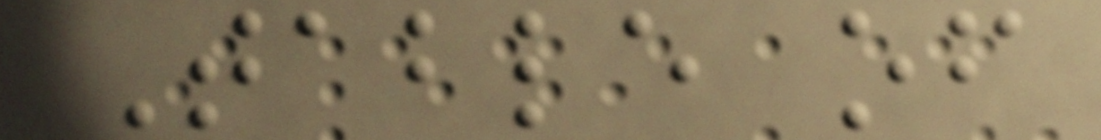Table of
